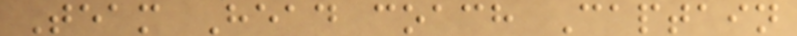Team Head coach Captain
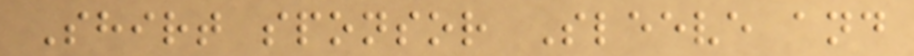Shirt sponsor Sleeve and
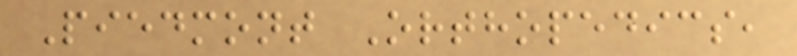Piedmont Orthopedics,
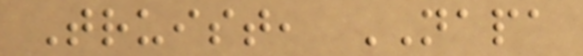Truist, NAPA
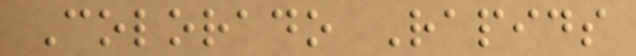Colorado Rapids
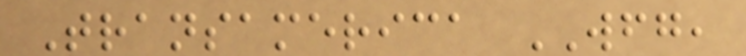Transamerica WFG,
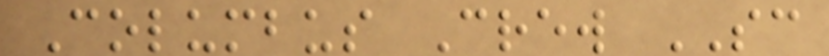Columbus Crew SC
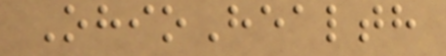OhioHealth
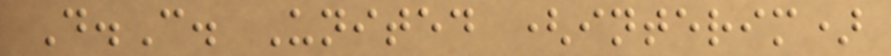D.C. United (interim)
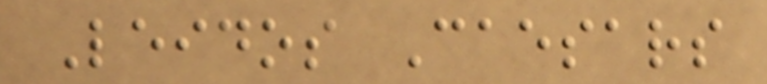Leidos Caesars
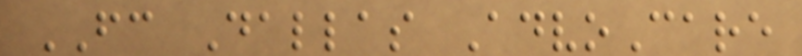FC Dallas AdvoCare
